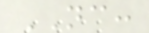NC:
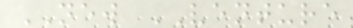NEW VENTURE
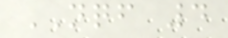NQF 4
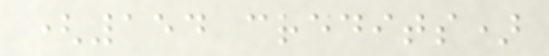(154 credits)
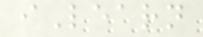iLearn
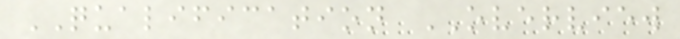QUALIFICATION OVERVIEW
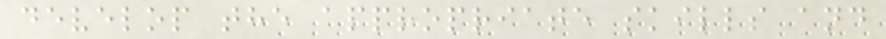develop the appropriate skills and
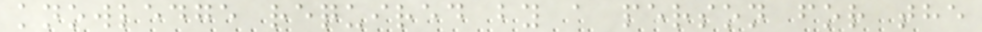knowledge required by a person for the
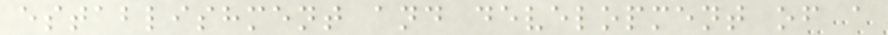establishment and development of a
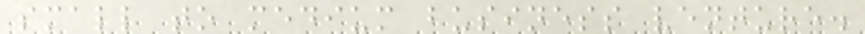small to medium business venture.
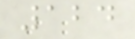124
